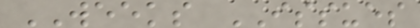WEEKS ISSUES
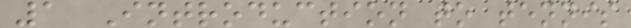1 Introduction to tennis
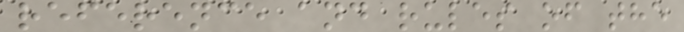reference and rules of the
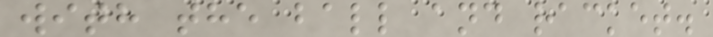with the ball and racket.
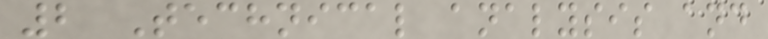2 Technical analysis and
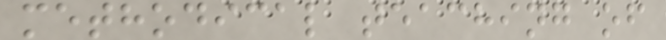methodical teaching of
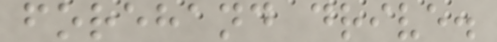forehand drive.
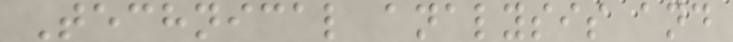Technical analysis and
